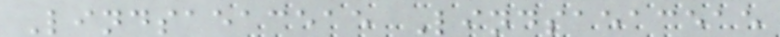Lindsaeaceae Lindsaeaceae
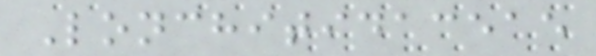Lonchitidaceae
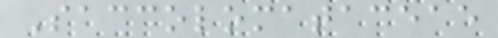Saccolomataceae
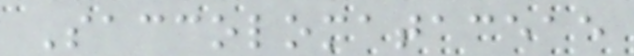Saccolomataceae
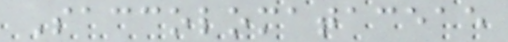Saccolomataceae
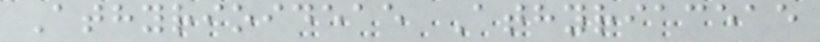Athyrioideae Athyriaceae
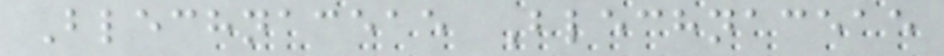Blechnaceae Blechnaceae
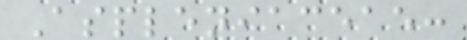Aspleniaceae:
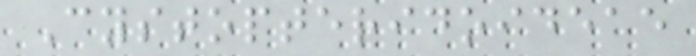Cystopteridoideae
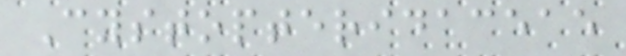Cystopteridaceae
